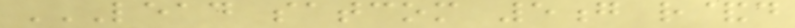LEAD SATCOM 5G R&D
